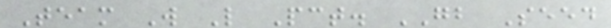Team W L Pct. GB Seed
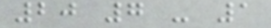20 7 - 1
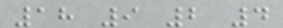18 9 2 4
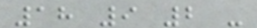18 9 2 -
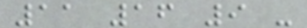11 16 9 -
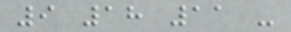9 18 11 -
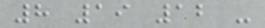8 19 12 -
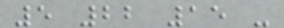5 22 15 -
